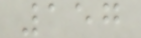157
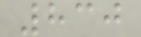830
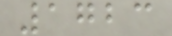1723
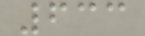633
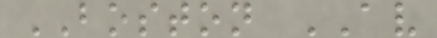BOSTON AV
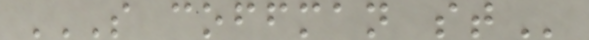S COFFMAN ST
